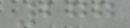277
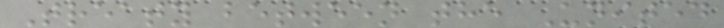Treaty between the United
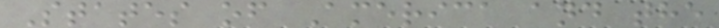States of America and the
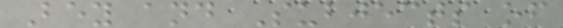Bey and Subjects of
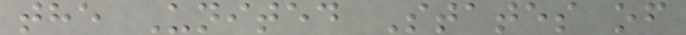the United States of
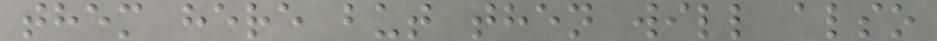them here but then will also
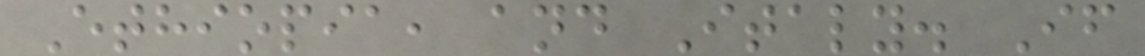Ethiopia, and Italy. If
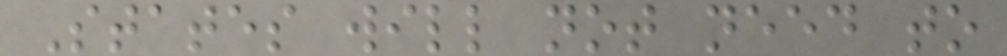States will not need to
